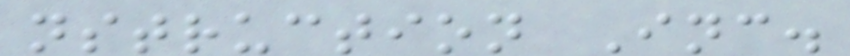nstruction Inc.
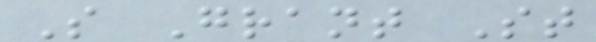S Grant St
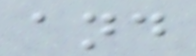and
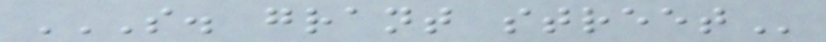S. GRANT STREET
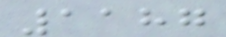1187
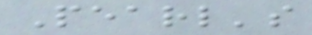Pearl's
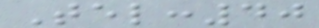Tel:40
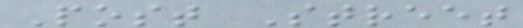Post Street
